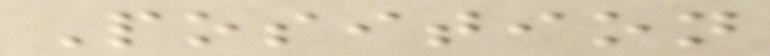Position
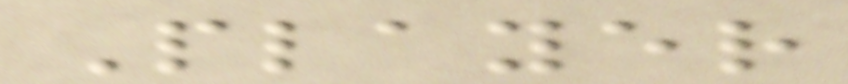Player
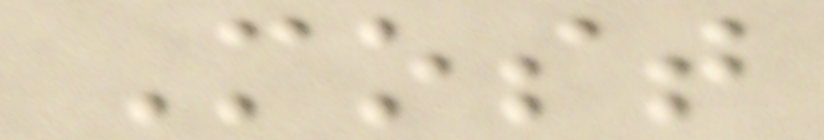Most
